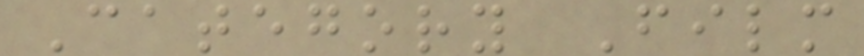Category Film
